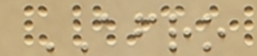AFRO
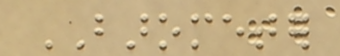BAROMETER
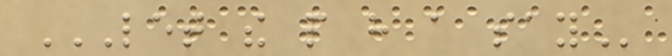LET THE PEOPLE HAVE A SAY
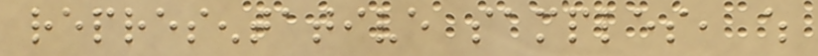representative samples, which
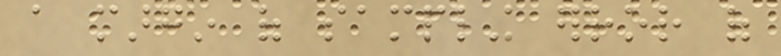a margin of sampling error of
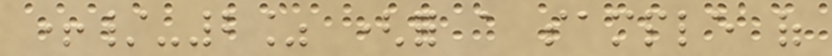+/-2% (for a sample of
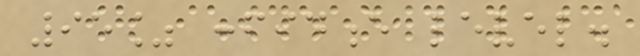95% confidence level.
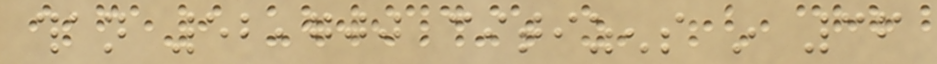than 52,700 citizens in 36
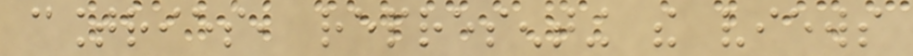countries, representing the views
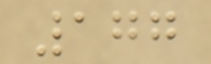177
